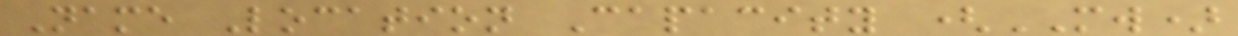Name Location Capacity (MW)
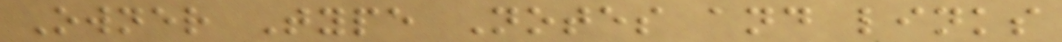Owner Type Notes and links
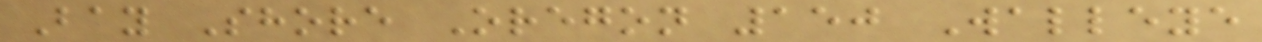Bay Shore Oregon 150 Walleye
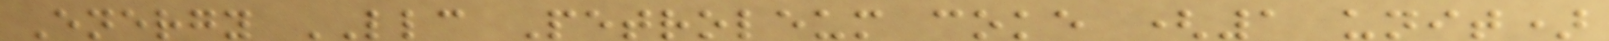Energy LLC Petroleum coke (1 unit)
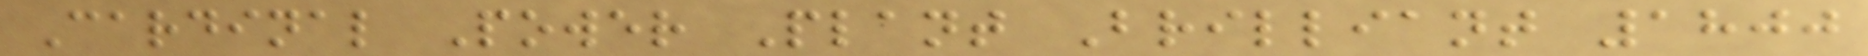Cardinal Power Plant Brilliant 1800
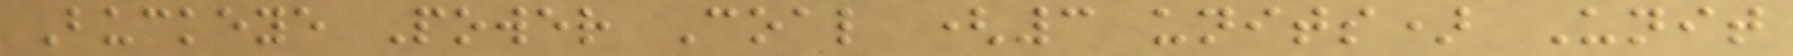Buckeye Power Coal (3 units) Unit
